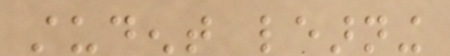student learning
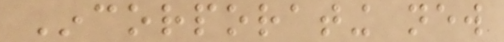Incorporating new
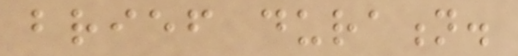brief duration.
